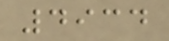4934
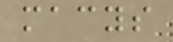macys
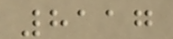8117
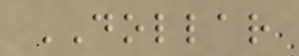DOLLAR
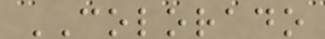COLORADO
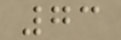73
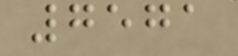7571
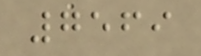7569
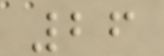26
